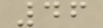46
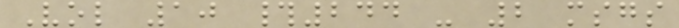Vol 10 #244 - 2 msgs
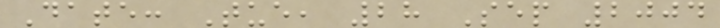Date: Tue, 28 Sep 2004
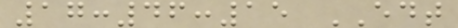17:46:15 EDT
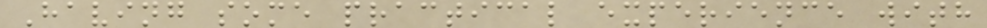Having some practical experience with
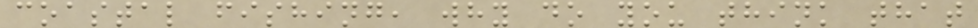coastal fishing, why do you think that
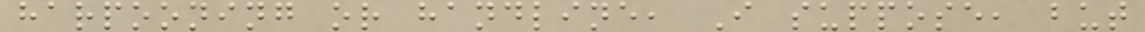harpooning or handline, I suppose, but
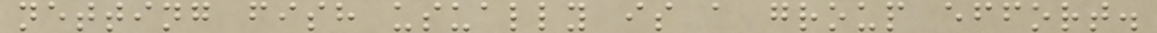netting fish usually is a group effort.
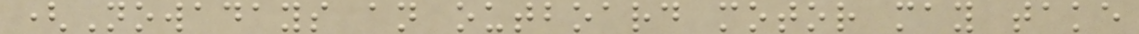(Nowadays an outboard motor may take
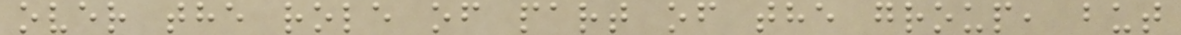over the role of part of the group, but
